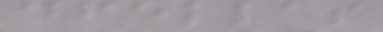dfellas
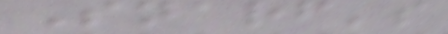Snarf's
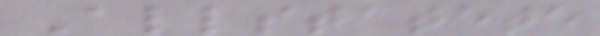Allstatete
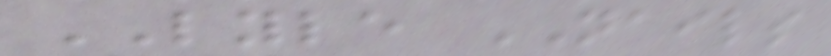LYLE NAILS
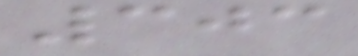303
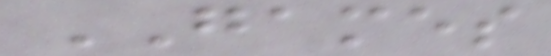GAMES
